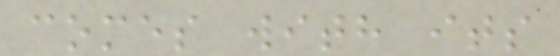comes with its
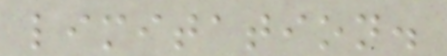limitation.
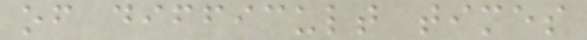of difficult times
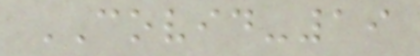COVID-19
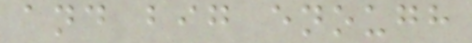and big enough
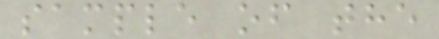sample of the
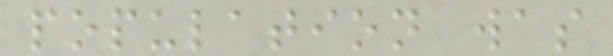population was
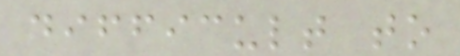difficult to
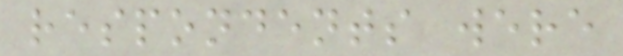respondents were
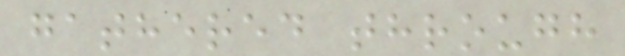gathered through
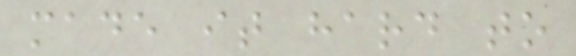made it hard to
